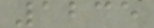1235
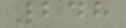248
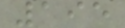195
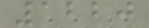1220
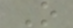O
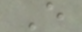E
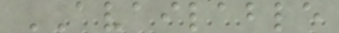AVAILABLE
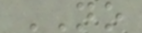NO
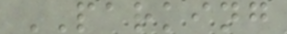PARKING
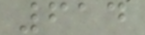614
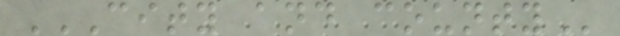CITY AND COUNTY
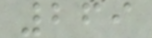269
